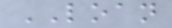LOAN
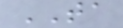TA
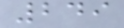249
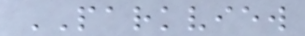PARKVIEW
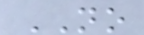NO
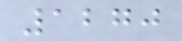1270
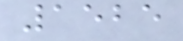1525
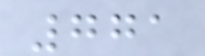771
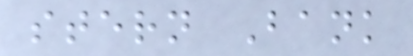stern Bank
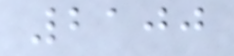2100
